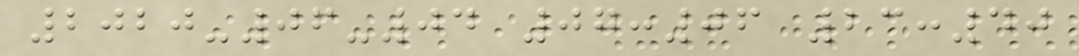2020-06-04 07:06 23:40
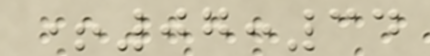+07:34
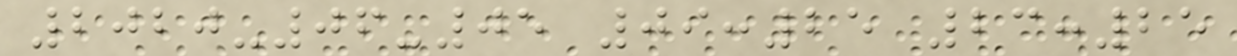2020-06-05 09:25 23:25
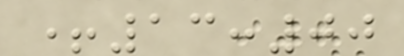+13:00
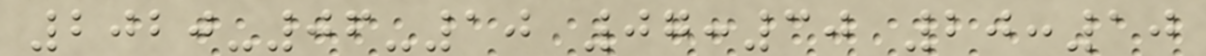2020-06-10 07:30 20:10
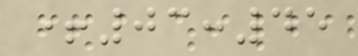+03:45
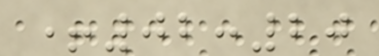+02:20
